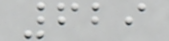629
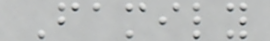Family
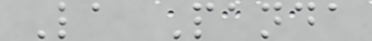La Panda
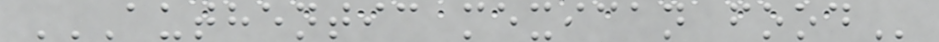AUTHENTIC MEXICAN FOOD
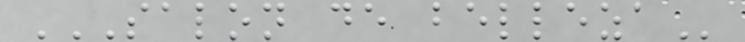SALON DE BELLEZA
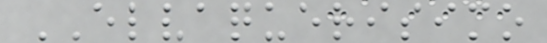ELVAQUERISIMO
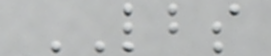LBS
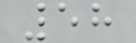58
